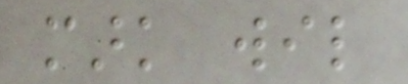mark wil
